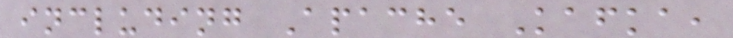including Apache Kafka,
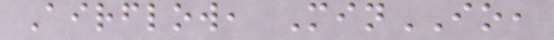Airflow, MinIO,
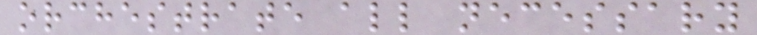orchestrate all necessary
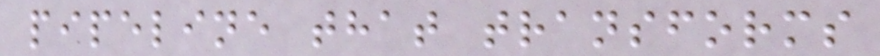pipeline that transforms
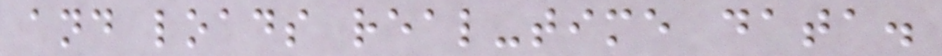and loads real-time data.
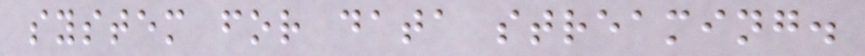system for data streaming.
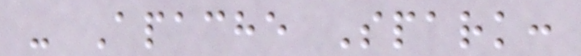- Apache Spark:
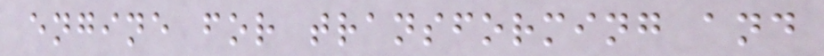engine for transforming and
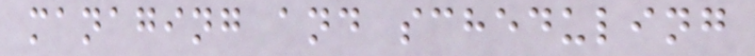managing and scheduling
